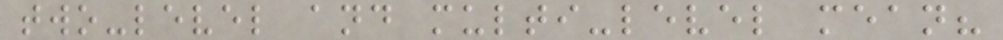two-level and multi-level mean?
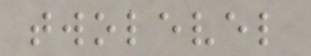twolevel
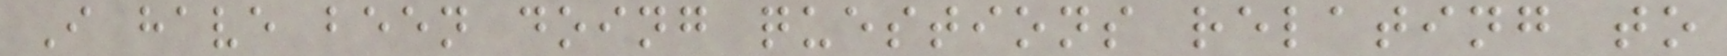I have been doing questions relating to
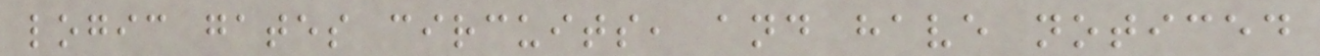logic gates circuits, and have noticed
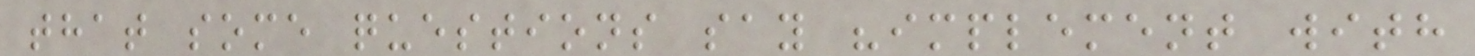that some questions say "implement with
